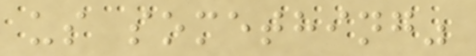us something"
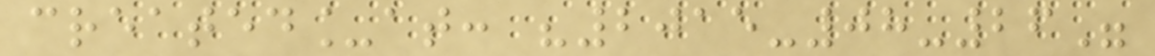created_at: "2015-08-26"
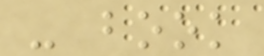- book
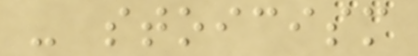- stoicism
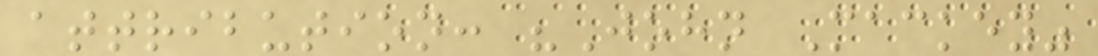attribution: "John Mackey"
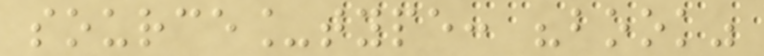source_type: "book"
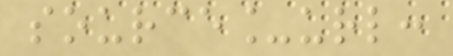source_url:
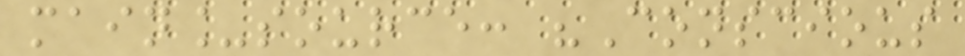main_source: "Conscious
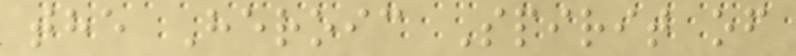the Heroic Spirit of
